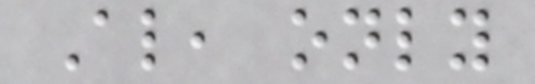Also, only
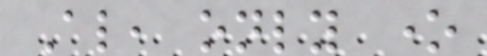Also, only one
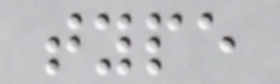type
